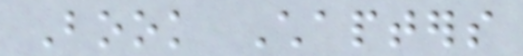Book Chapters
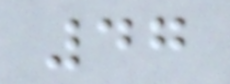47
